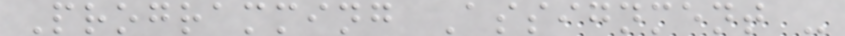Programming Assignment -
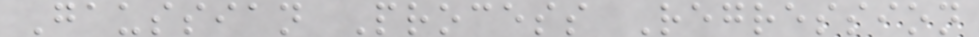Gaussian Process Regression
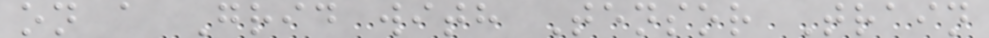on a Grid with Tensor Train
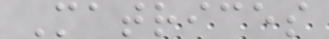Matrices
